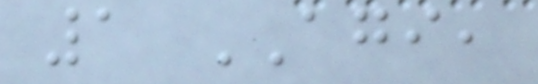1 AGI,
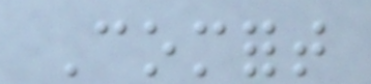Comfort
